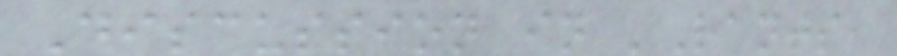Discussion in 'Rants,
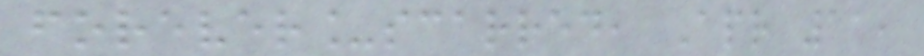forever_scarred, Apr 11,
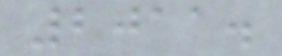2011.
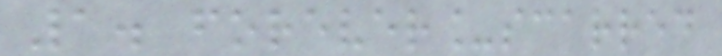1. forever_scarred
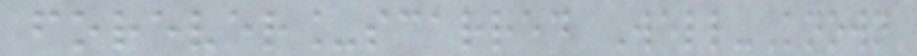forever_scarred Well-Known
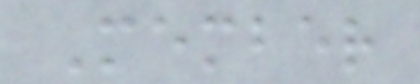Member
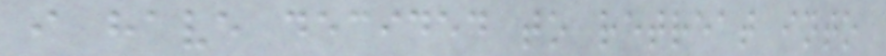i have decided to retreat into
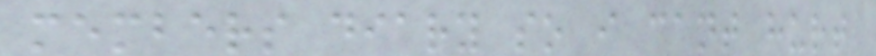members diary so i cant hurt
